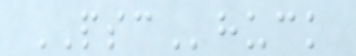PSChuck
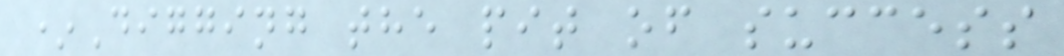*Digging the pit of success
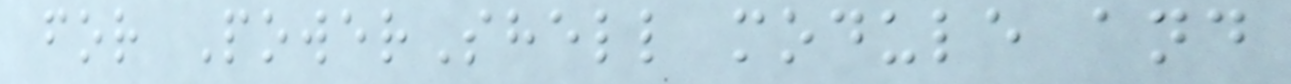for PowerShell module and
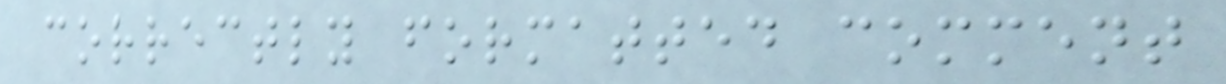correctly formatted comment
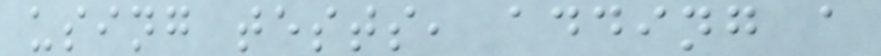using tests, adding a
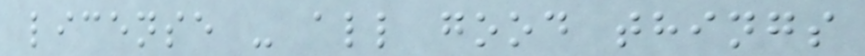license - all good things
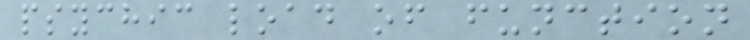psychic load of function
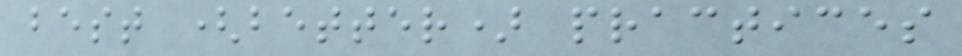best (better) practices
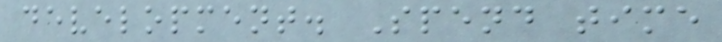development. Spend time
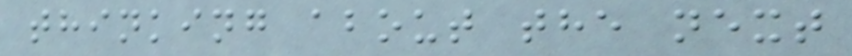thinking about the next
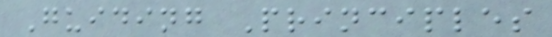Guiding Principles
